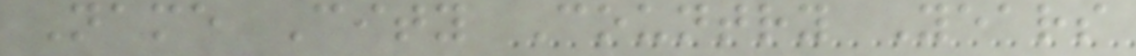Name City Country Years
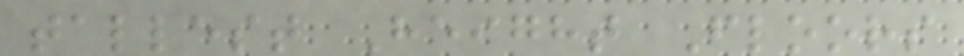tallest Height Floors
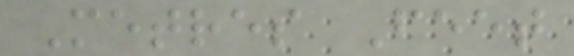Metres Feet
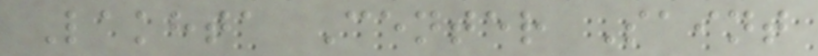Lakhta Center Saint
